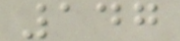147
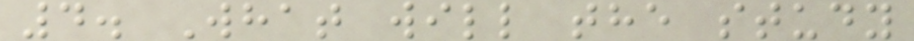4. What will the study
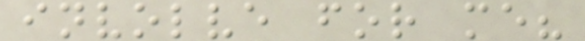involve for me?
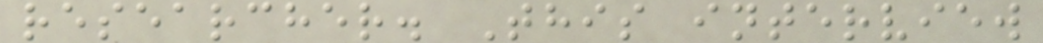researcher. This interview
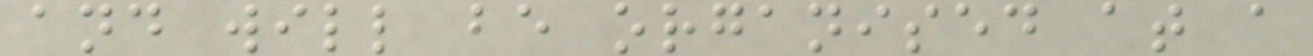and will be organised at a
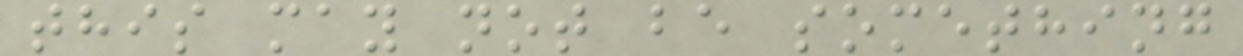this may not be something
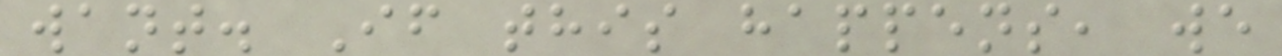want. If this happens, we
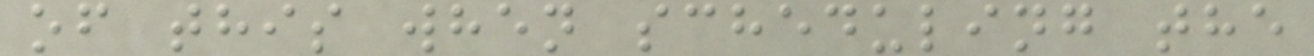of this when scheduling the
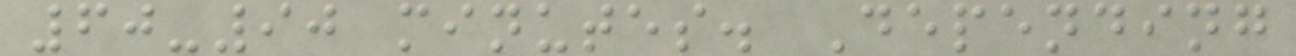60-90 minutes. Depending
